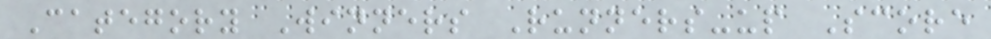Category Winners Runners-up Score
